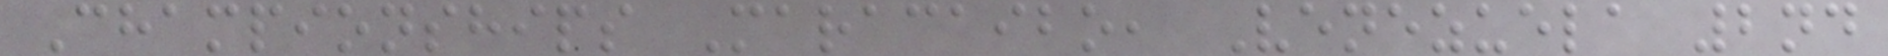Championships Maracaibo, Venezuela 2nd
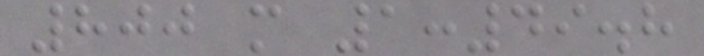800 m 1:49.8
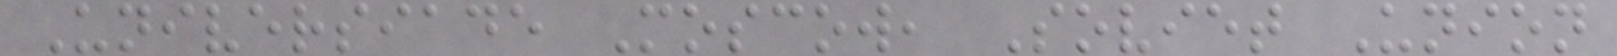Universiade Moscow, Soviet Union
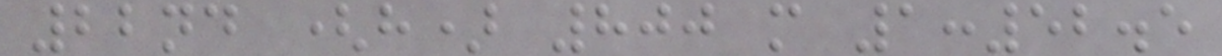22nd (h) 800 m 1:52.5
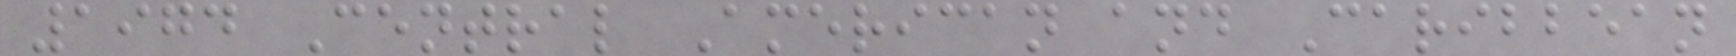1974 Central American and Caribbean
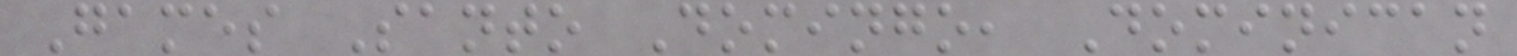Games Santo Domingo, Dominican
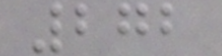272
